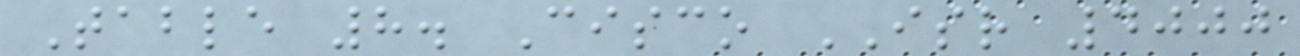Table 8. Cisco ISR 4000
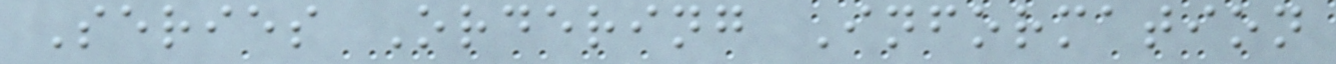Series Ordering Information
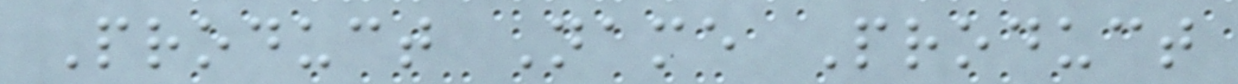Product Name Product
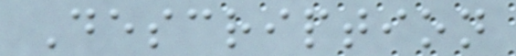Description
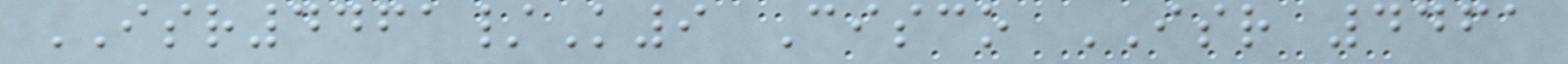ISR4461/K9 Cisco ISR 4461
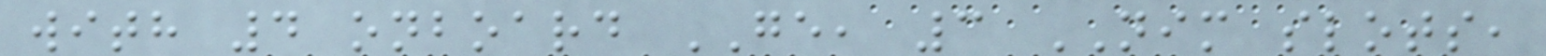with 4 onboard GE, 3 NIM slots,
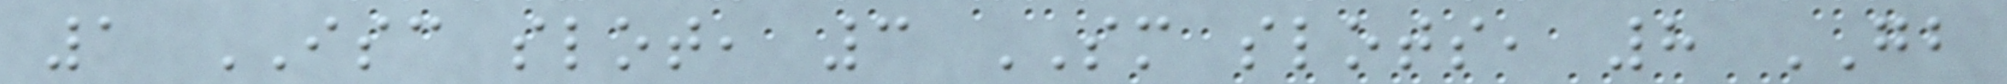1 ISC slot, 3 SM slots, 8 GB
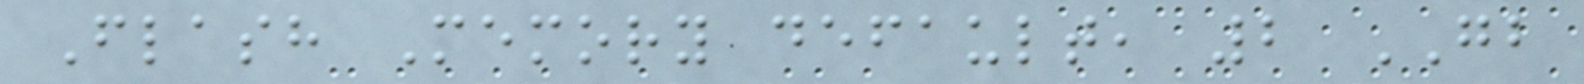Flash Memory default, 2 GB
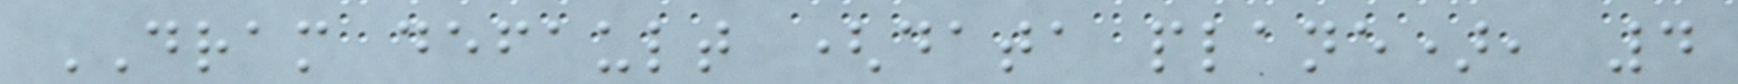DRAM default (data plane), 4
